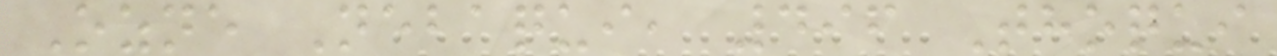Ozne Nebaqui, 496 Thoqui
